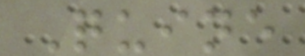Quine
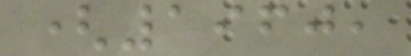(1960,
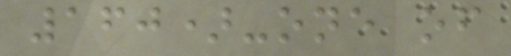160)-one of
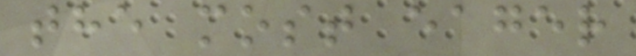the most eager
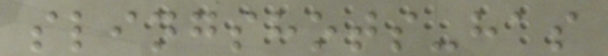slingshots-has
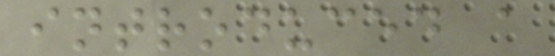introduced a
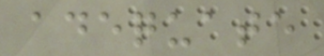adequate
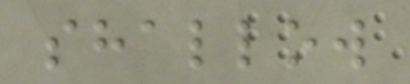shallow
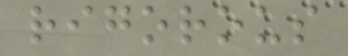rigorous
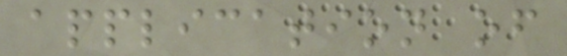application of
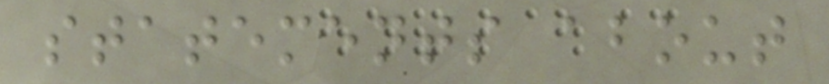statements about
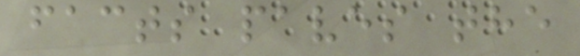facts paves the
